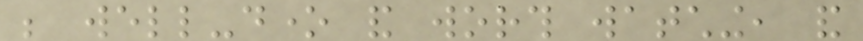be well-done and worth watching, and
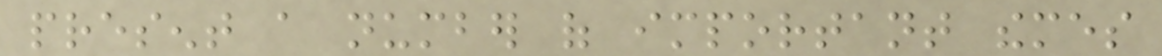present a number of important themes
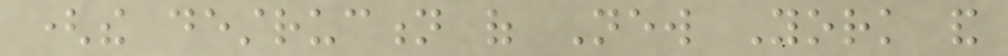(the destruction of New York and
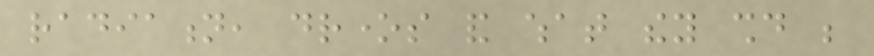radiation, drones and what they should be
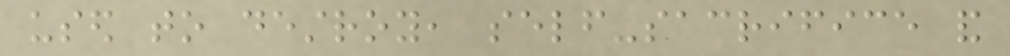used to destroy, self-sacrifice and
